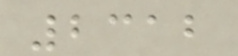2312
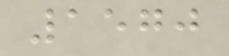1570
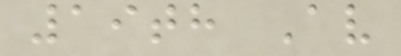19th Av
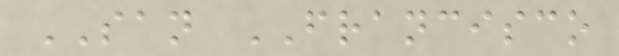SAN FRANCISCO
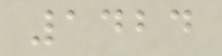1424
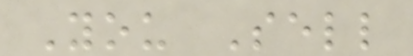You Sell
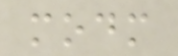modm
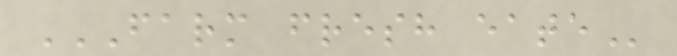FARM FRESH EATE
